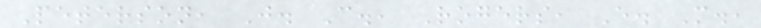Peterson, J. C., Rogers, E. M.,
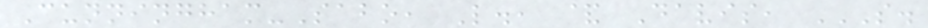Cunningham-Sabo, L., & Davis, S.
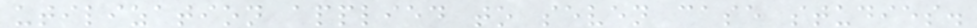utilization applied to seven case studies.
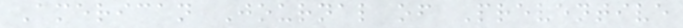American Journal of Preventive
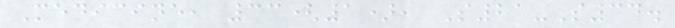Medicine, 33(1), S21-S34.
